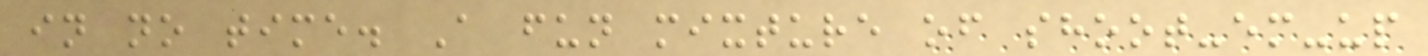in no time. A fun mixture of shoot-em-up
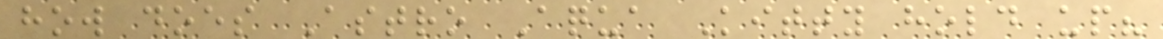how does Astro Aqua Kitty hold up?
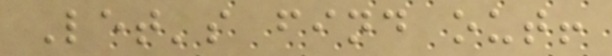Let's find out!
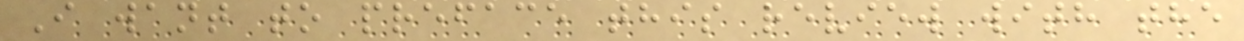I want to preface this review with the
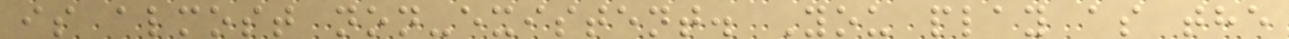is almost non-existent. You play as the
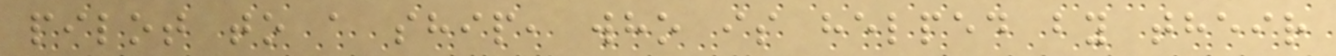pilot to a ship, who is helped by their
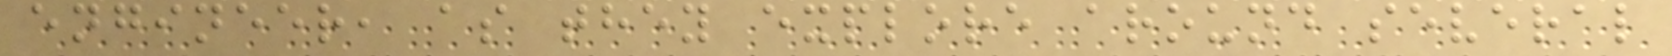engineer, as they explore around several
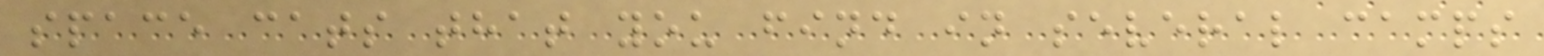space cats that you find in several camps
